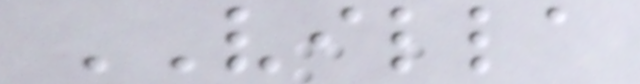VILLA
